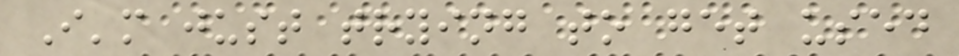I'm just trying to get used
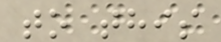to this
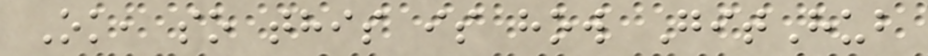Ok, so this is how GitHub
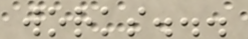works...
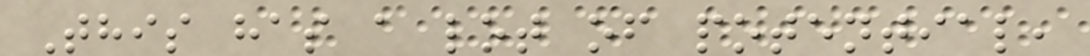This has a lot of potential,
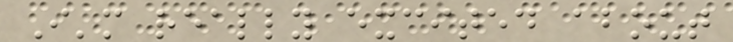I'm really excited about
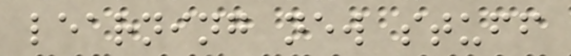learning new stuff
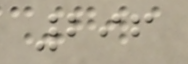296
